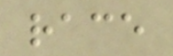race
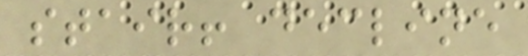stair! decline
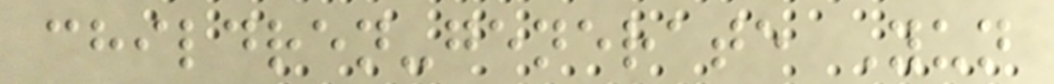children-generate Yun
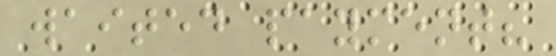waited payment?
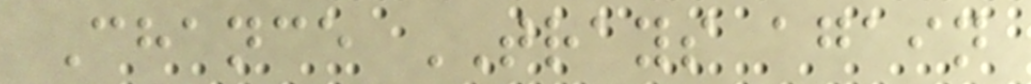Chance TRAYS again
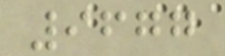9677
